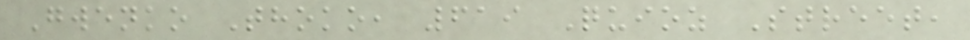Gwenko Thoko, 619 Quioz Street,
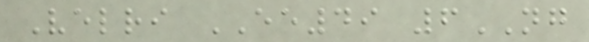Velri EE49 6NG
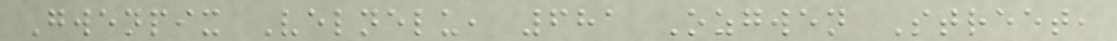Gwenpix Velnelu, 681 Ozgwen Street,
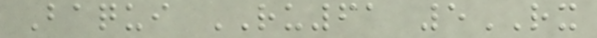Baqui RU61 5RX
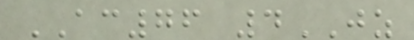AC76 4JZ
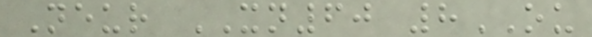Neur XN60 8OU
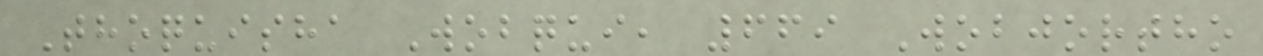Thoquisha Wobqui, 669 Wobjortho
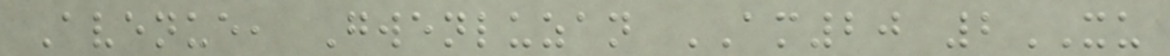Avenue, Gwenluzan AM20 2XU
